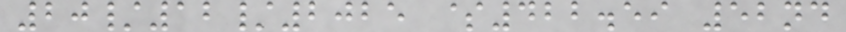20/12/2025 $422.59 52nd
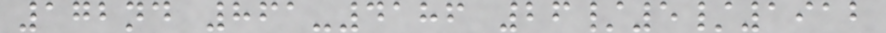172nd 861-4186 26/5/1912
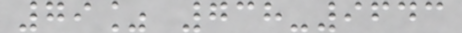79% 738-9643
